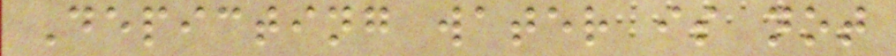Depicting water is not
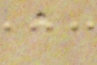a
